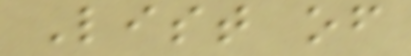List of
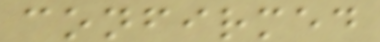confirmed
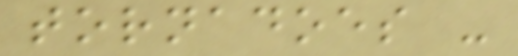tornadoes -
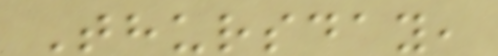Thursday,
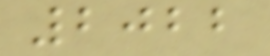2022
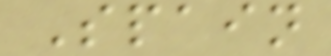Spain
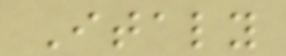Italy
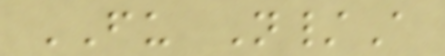FU N/A
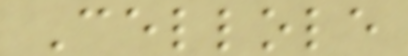Cellole
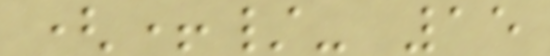(+/- 15
